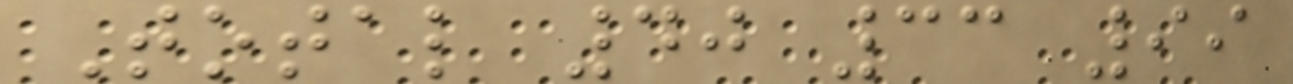Total 40 33 99
